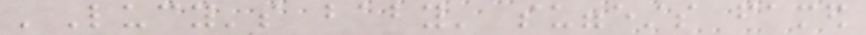'Lucy's baby' suggests famed
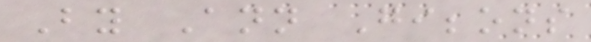By Ann Gibbons
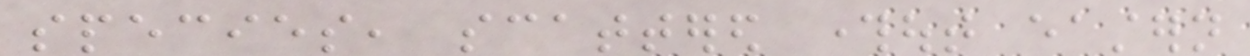species, scattered throughout eastern
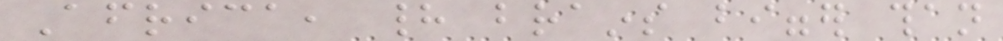Africa, had brains bigger than
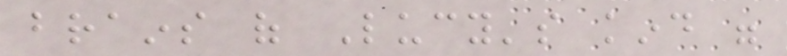brains of Lucy's kind were
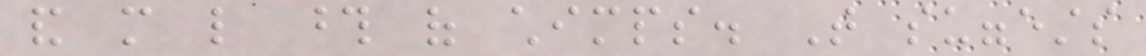and more like those of chimps. That suggests
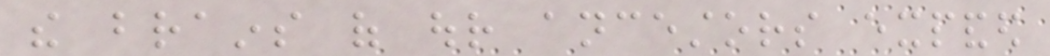the brains of our ancestors expanded
